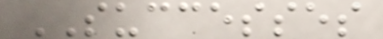SUCCESSES
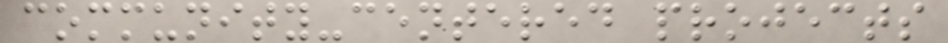community-centered projects
